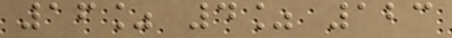16% 4% 123
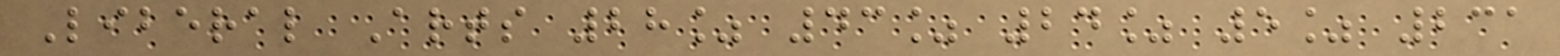Liberal Arts 28% 43% 24% 5% 231
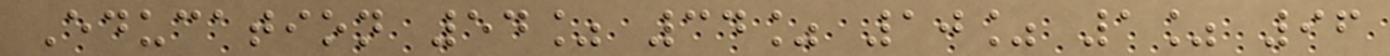Education 54% 34% 10% 1% 96
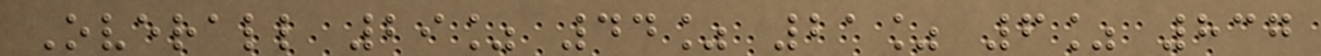Overall 29% 44% 21% 6% 837
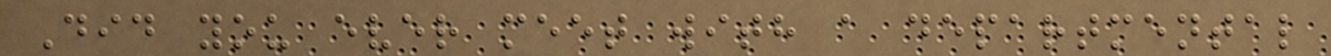Did you ever meet with a departmental
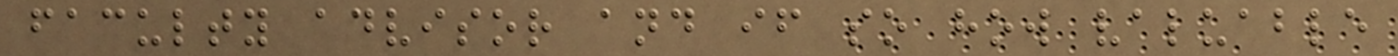faculty advisor and if so how valuable
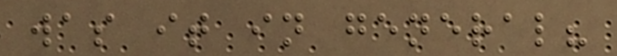was it in general?
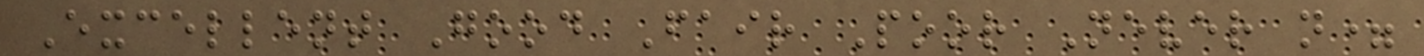Excellent Good Fair Poor Never n=
